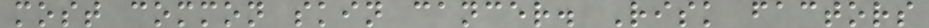most common skin cancer. Risk factors
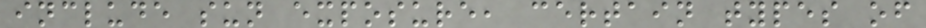include sun exposure, certain types of
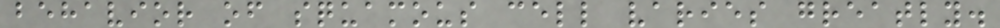behavior of squamous cell varies greatly.
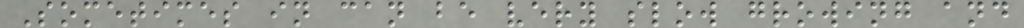Sometimes in can be very slow growing and
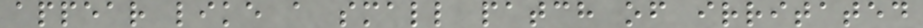appear like a small patch of irritated
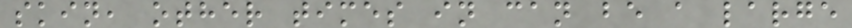skin, other times in can be a large
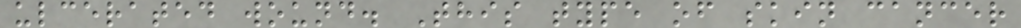ulcerated wound. This type of skin cancer
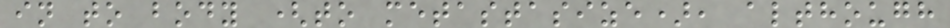in to body (to metastasize), although
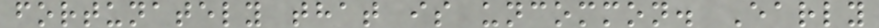fortunately that is uncommon. Early
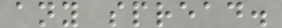any spread.
